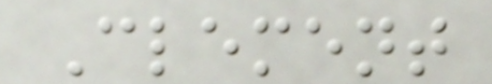Clement
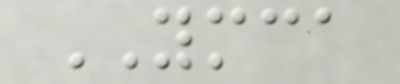YMCA
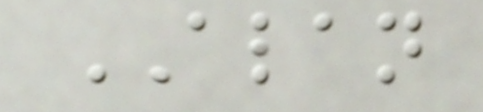ALAN
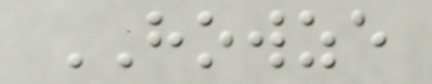HOWZE
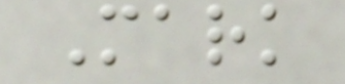Mark
